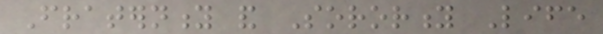Fraternity and Sorority Life
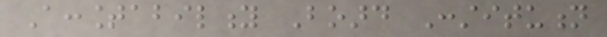Accountability Board Constitution
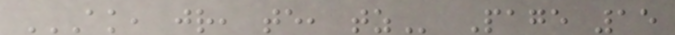AK, JR, TE, TZ Page 15
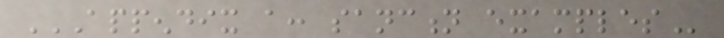APPENDIX A: SANCTION EXAMPLES
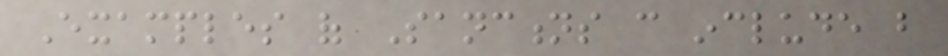Examples of Sanctions can include but
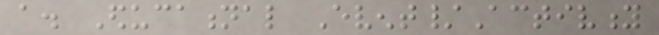a. Educational Event/Activity
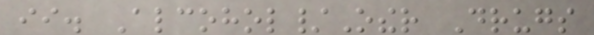ii. Alcohol/Other Drugs
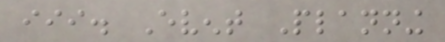iii. Event Planning
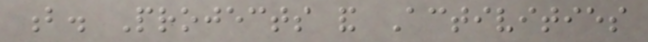b. Projects and Activities
